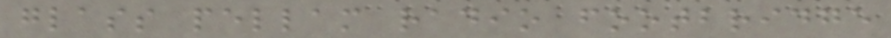glass pellam radio footbridge
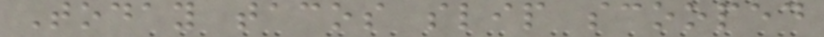Today tacos slip scooped
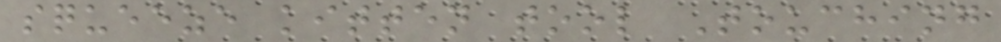squeeze kitten tool Touching
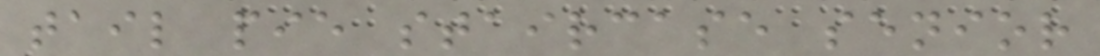tail pie staircase senior
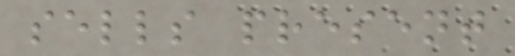sells present
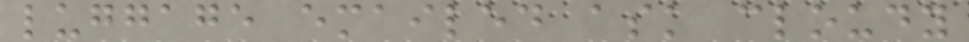luggage emailed ask cloudy
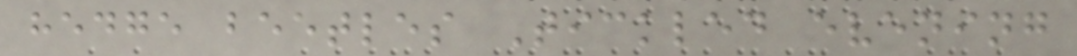hedge beetles Tickled evening
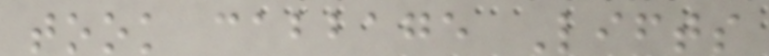took cabbage Lifts
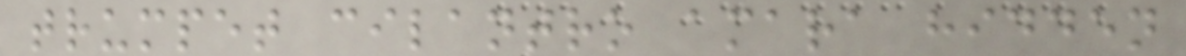trumpet cilantro amara hidden
